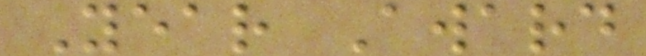Year Award
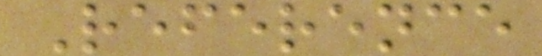Reference
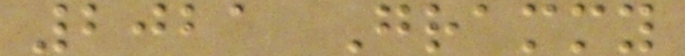2021 Grammy
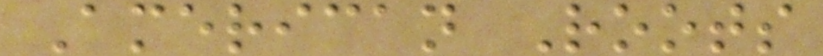American Roots
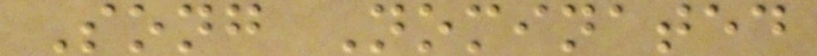Song Nominated
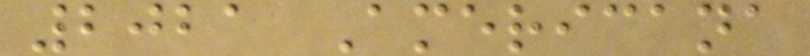2021 Americana
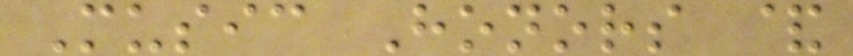Music Honors &
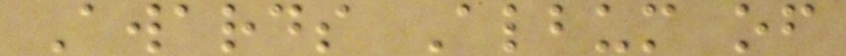Awards Album of
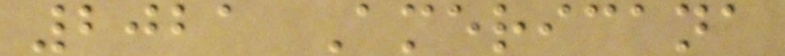2021 Americana
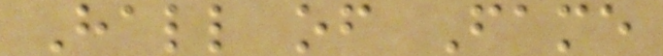Hall of Fame
